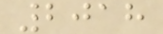2018
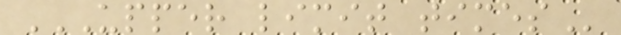UPPER LIMIT TIMES
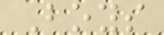Boys
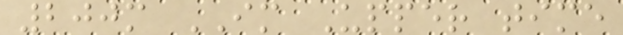200m IM Upper time
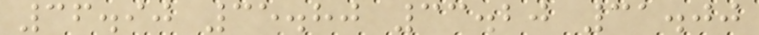36.90 35.80 33.20 31.00
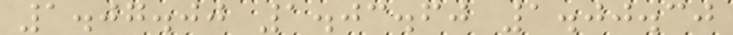1.07.00 1.03.60 1.00.30
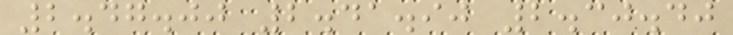2.47.00 2.41.90 2.30.40
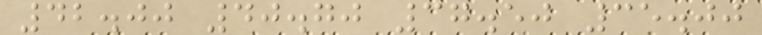42.00 40.70 37.50 35.00
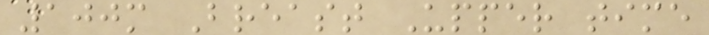100m Breast Upper time
